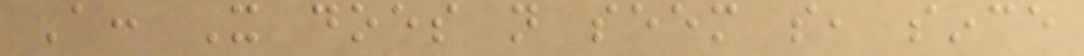A: It does not seem so, since
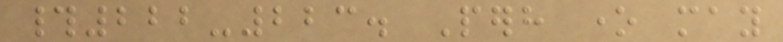#222-223. Perhaps one may
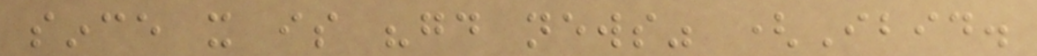since it is "good news" (Ibid.
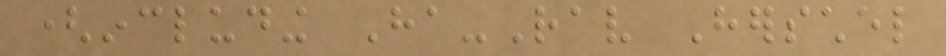(including Ha-Rav Herschel
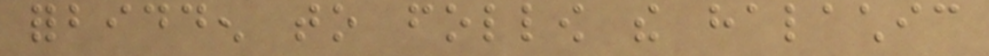forbidden to follow the halachic
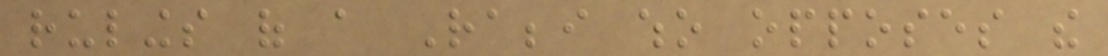rulings of a Rabbi who opposes the
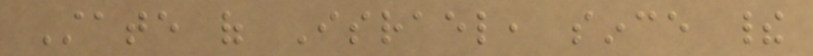State of Israel, since their
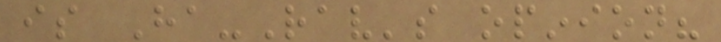is Ha-Rav's opinion?
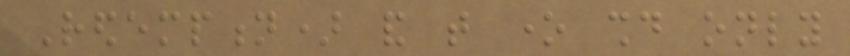Redemption) and that one should only
